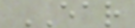EAR
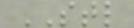STL
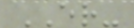ER-
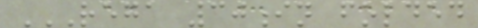REGA 30IN FOLDED
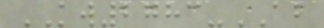KW2783-AB
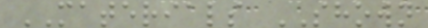MATERIALS SHOWN
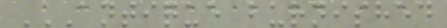ANTIQUE BURNISHED
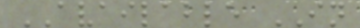AVAILABLE IN
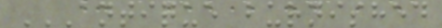ANTIQUE BURNISHED
